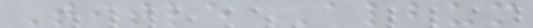Title Album
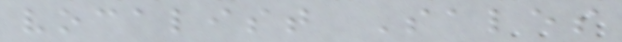vocalist Sales
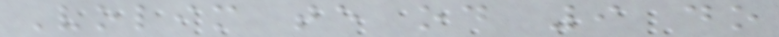Volim te od 9 do
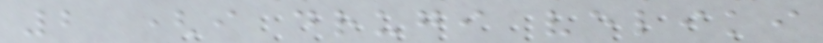2 (i drugi veliki
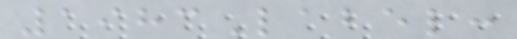1983Label:
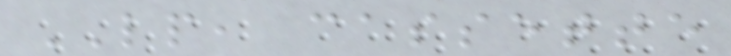LP, cassette
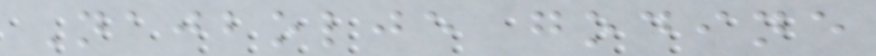Najbolje godine
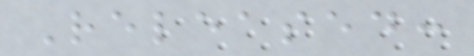Released:
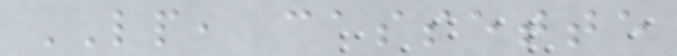LP, cassette
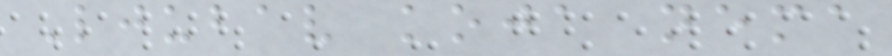Ljubav koja nema
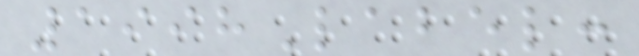1998Label:
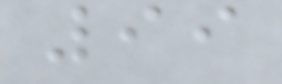99
